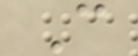C
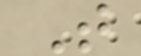T
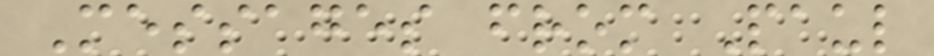Messages from Paul
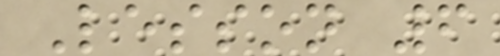Lesson 6
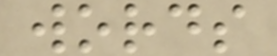words
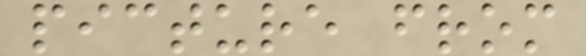picture from
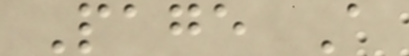Page A
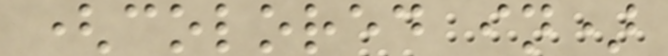(colored in)
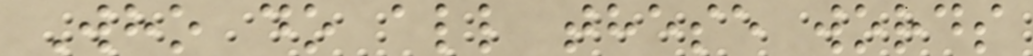Who do all these words
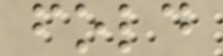fold
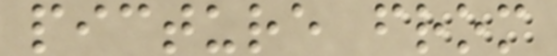picture from
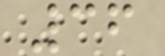36
